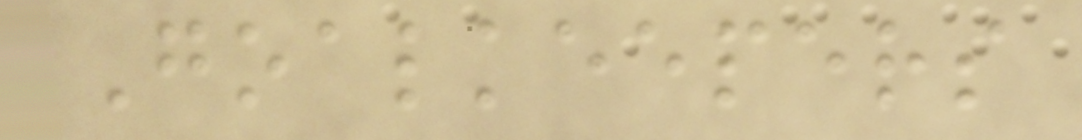Goalkeepers
